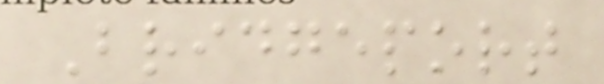Bridgeport
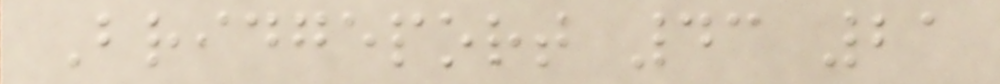Bridgeport 43 21
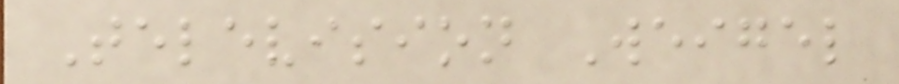Television Weigel
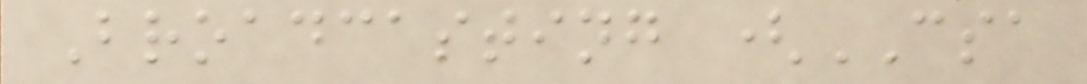Broadcasting (CSA
